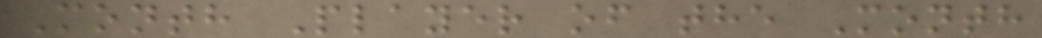Month Player of the Month
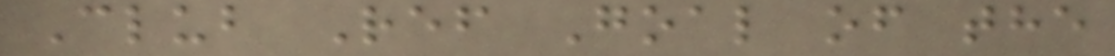Club Ref Goal of the
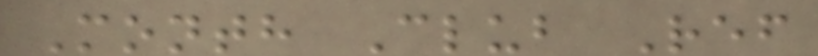Month Club Ref
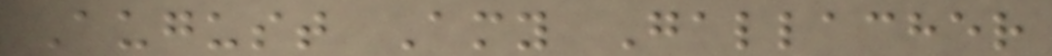August Amy Gallacher
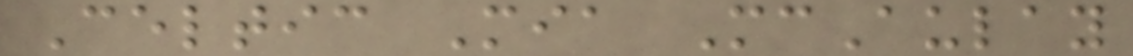Celtic Mia McAulay
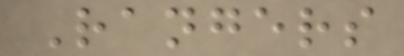Rangers
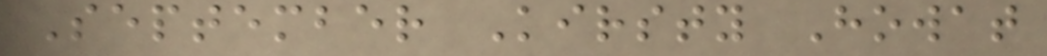September Kirsty Howat
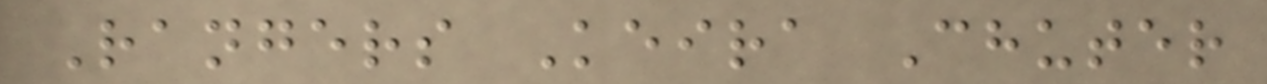Rangers Keira Chuter
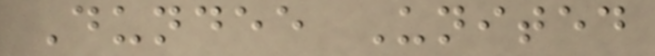Dundee United
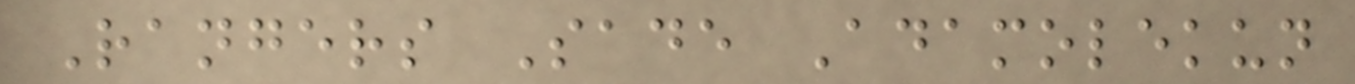Rangers Sade Adamolekun
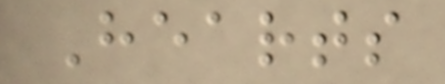Hearts
